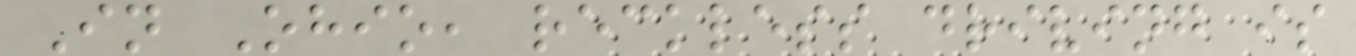In Ohio, reckless driving is
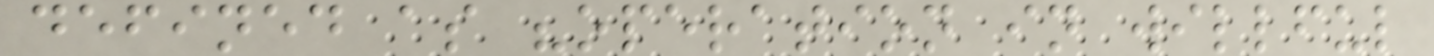defined as "operation in willful
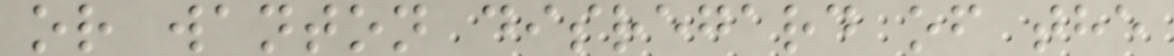or wanton disregard of the
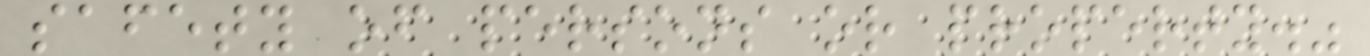safety of persons or property."
